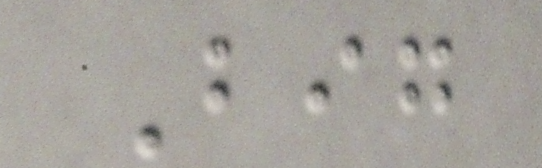Big
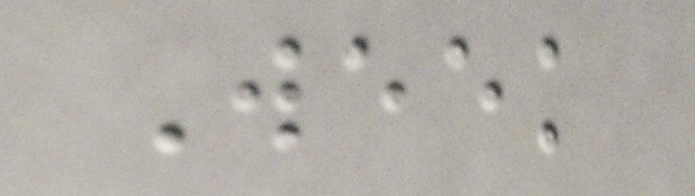Week
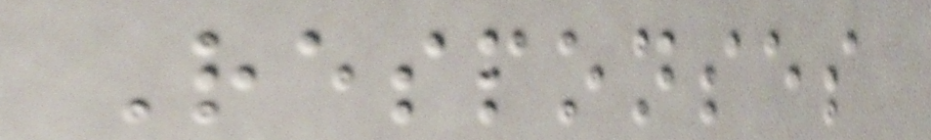Responses
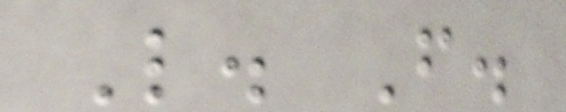L. F.
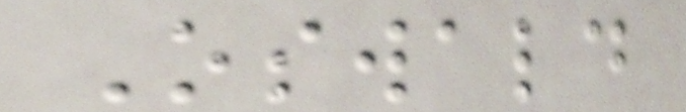Oswald
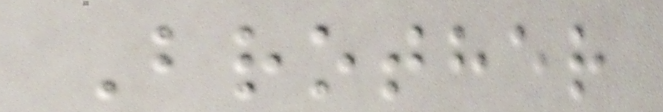Brother
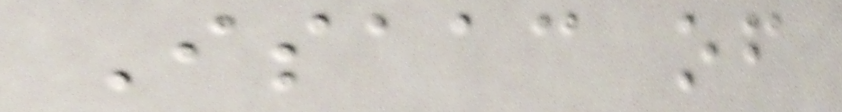Isaac of
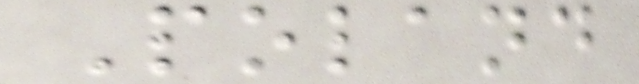Poland
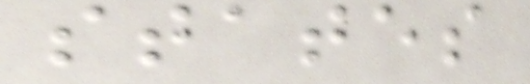states
